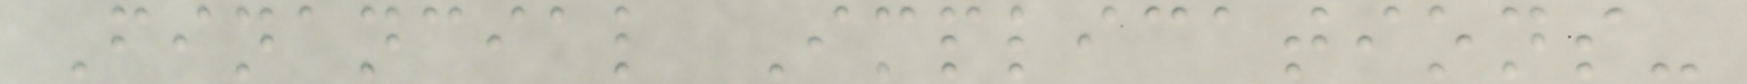Financial Implications-
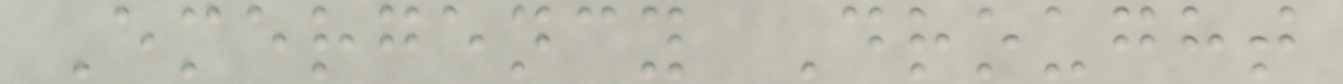Emergency Drought
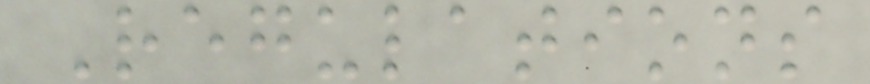Regulations
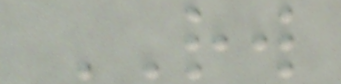RW
